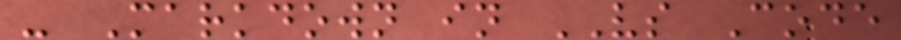- Markdown in VS Code
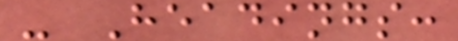- Headings:
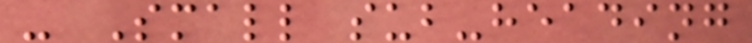- Small sub-heading
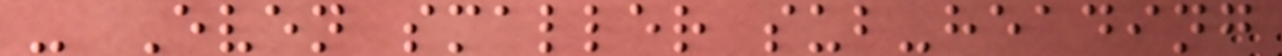- Even smaller sub-heading
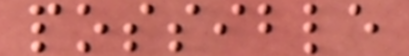possible
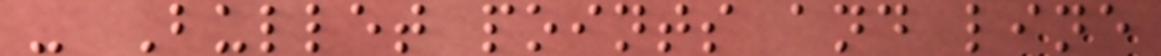- Bullet points and line
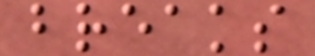breaks
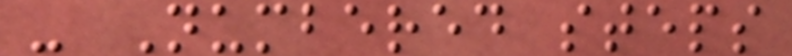- Numbered steps
